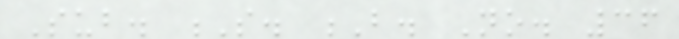Sub. S. B. No. 36
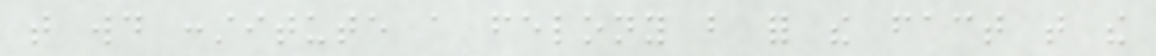that would constitute a felony but for the fact that the
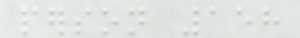person 158
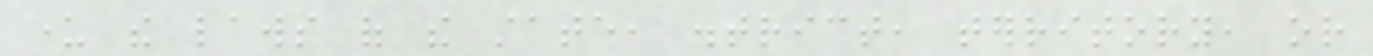under the laws of the state, district, territory, or
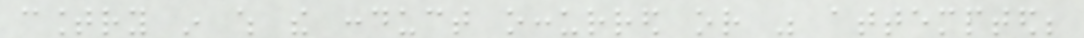country in which the conduct occurred or was attempted;
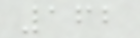162
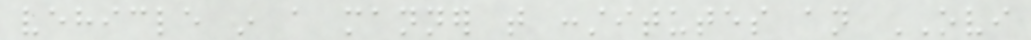vehicle in a manner that constitutes an OVI
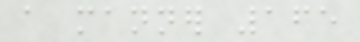a manner 165
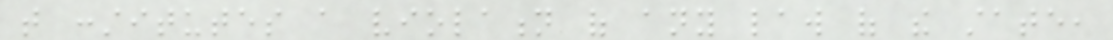that constitutes a violation of any law of the state,
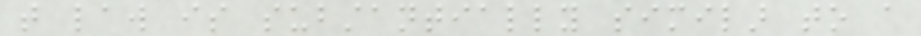that law is substantially similar to a
